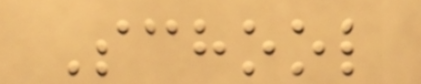School
